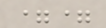==
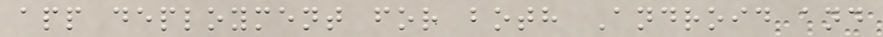app deployment for both Android and
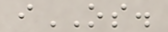iOS.
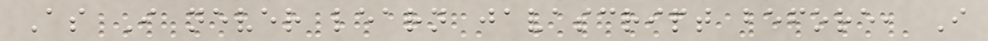As I never learn javascript before, I
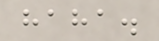haha.
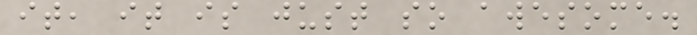it, it is just so awesome.
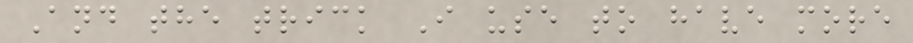And the trick I use to have more
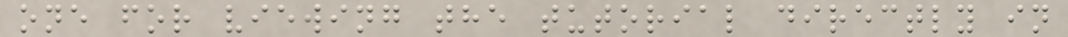one for viewing the tutorial directly in
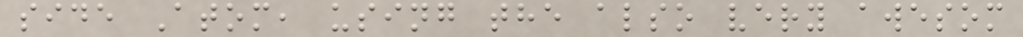side Atom, using the also very awesom
